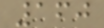160
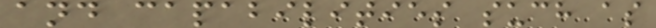and capabilities such as
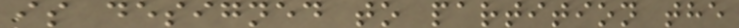is designed to partition the
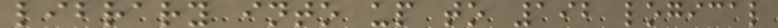library into up to 192 logical
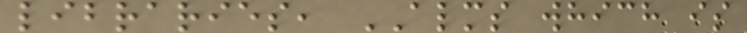libraries, ALMS which is
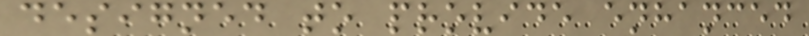designed to provide enhanced
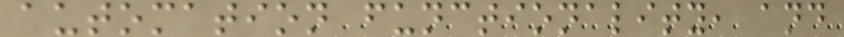automation functionality, and
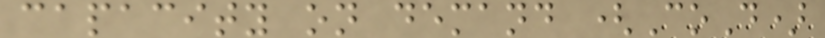capacity on demand (CoD)
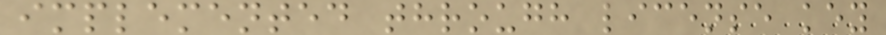implemented through license key
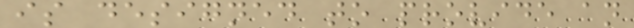is designed to provide an
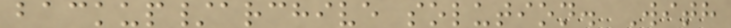backup/archive solution. With
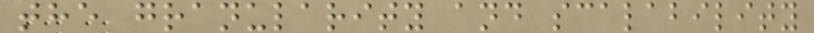the granularity and scalability
